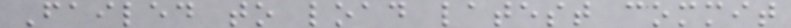Failed to load latest commit
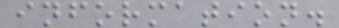information.
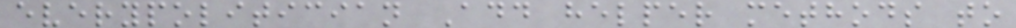everypolitician Add helper methods to
